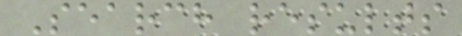Search results
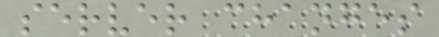server changes
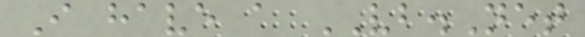I have a VB.Net
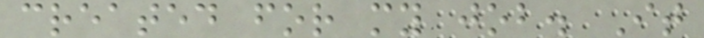created for my job. It
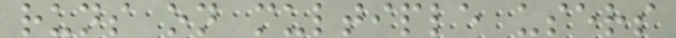runs on multiple users
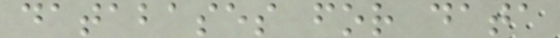databases for data
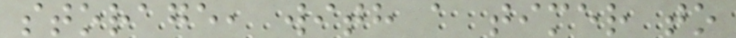storage, with a timer to
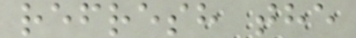refresh the
